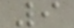9
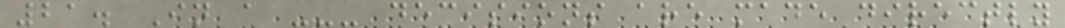21. In a --- decisions are made directly
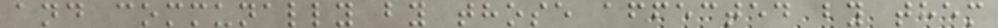and communally by those affected by them
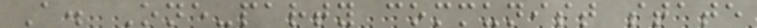A. One-party communist state
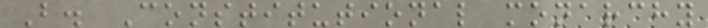B. Constitutional monarchy
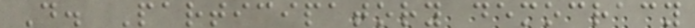D. Participatory democracy
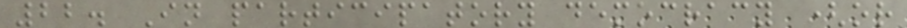22. In participatory democracy (or
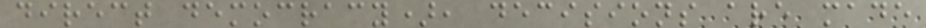direct democracy), decisions are made
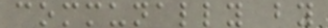communally by
